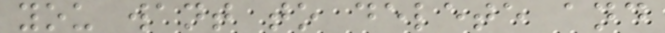you want to delete and
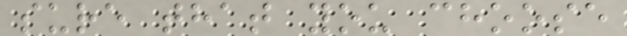sure that you choose
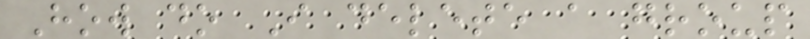How do I delete a group
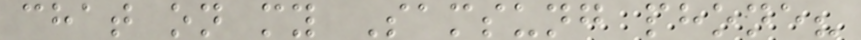chat on my Samsung phone?
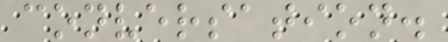conversation.
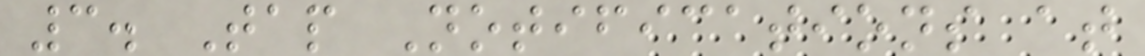3. Tap Notifications at
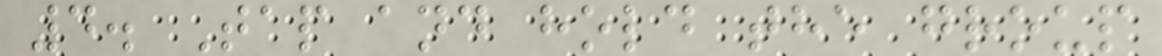4. Tap and hold the group
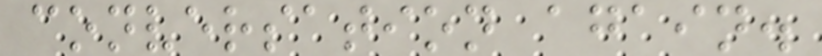conversation again.
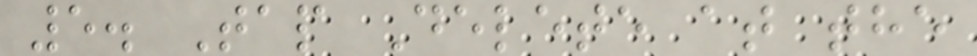5. Tap Delete at the
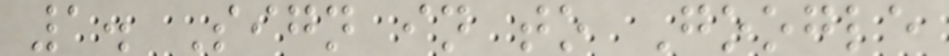1. Sign in to Google
